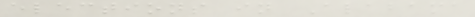elections in Alabama
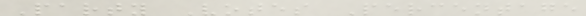Party Votes Percentage
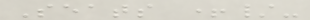Seats +/-
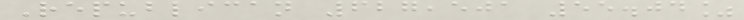Republican 627,501 55.04%
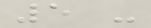5 -
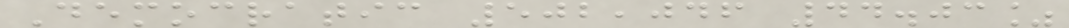Democratic 502,046 44.03%
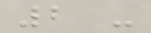2 -
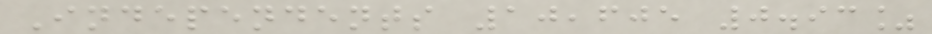Independents 10,605 0.93%
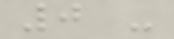0 -
